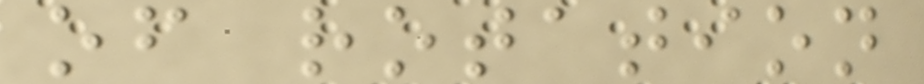of rotation
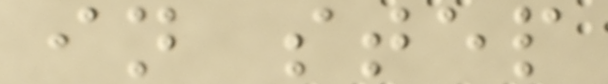in step
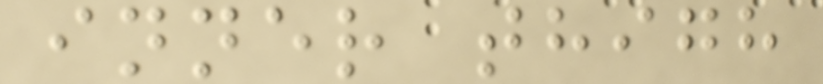inner thigh
